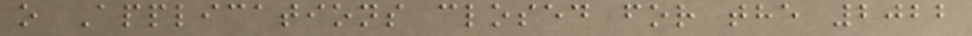o Applications closed for the 2022
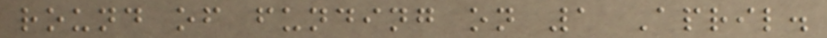round of funding on 1 April.
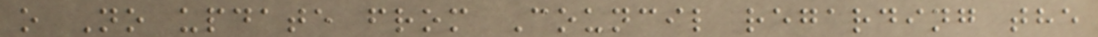o No update from Council regarding the
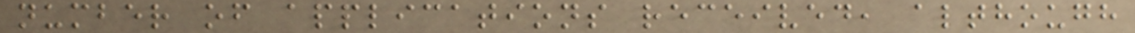number of applications received, although
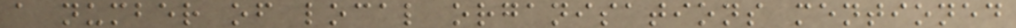a number of local organisations mentioned
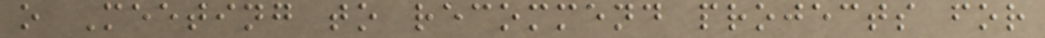o Meeting to recommend projects for
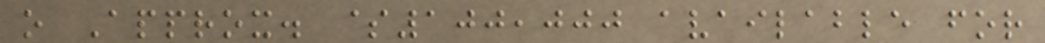o Approx. $100,000 available for
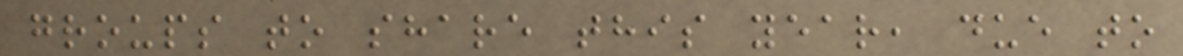groups to share this year, due to
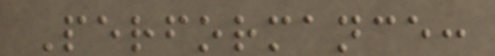Performance:
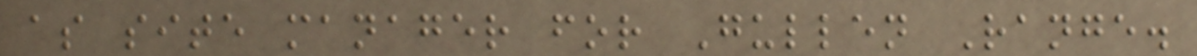as site manager for Gullen Range.
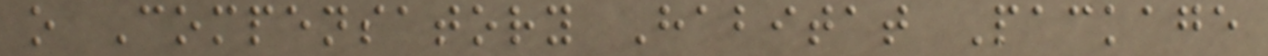o Compensatory Habitat Package
